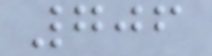706
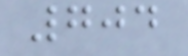704
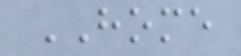HOME
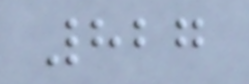827
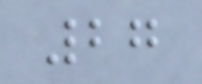27
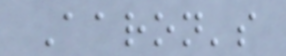Aaron's
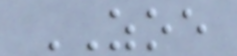ZOE
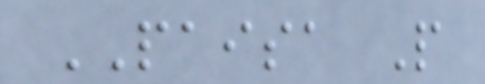PAISA P
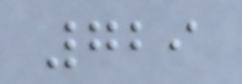729
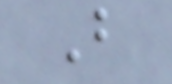B
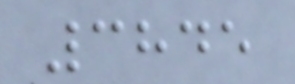3845
